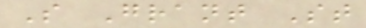S Grant St
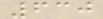630
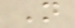N
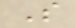S
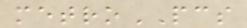metroPCS
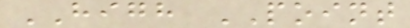HIGH POINT
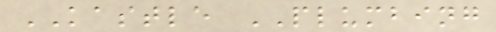KASTLE PLUMBING
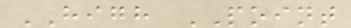HIGH POINT
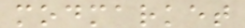modmarket
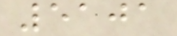5101
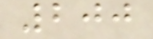200
